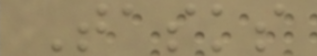Tasks
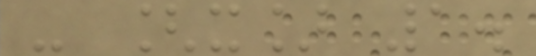- [x] 1.
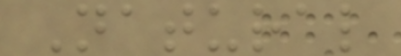Natural
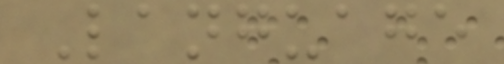Language
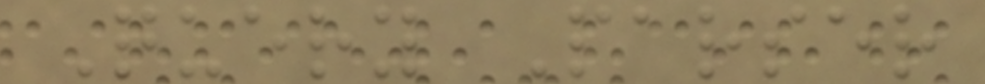Query Parser
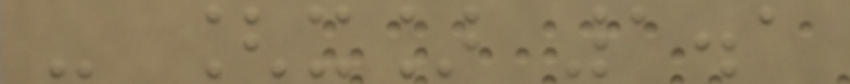- [x] 1.1
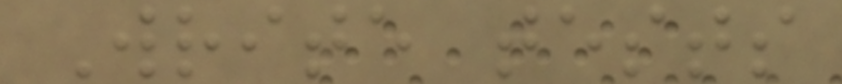Write tests
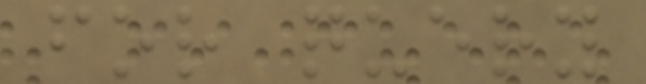for query
